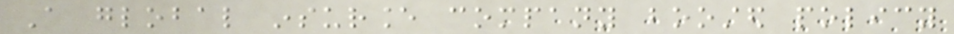A global insurance company boosted policy
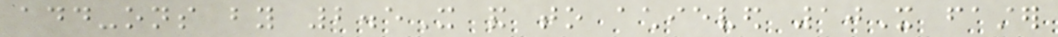add-ons by 2.5X and to achieved 10X faster
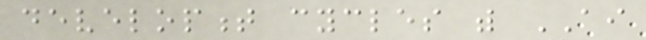development cycles with AI
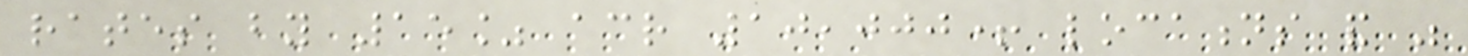rates by 15% across 10,000+ locations and was
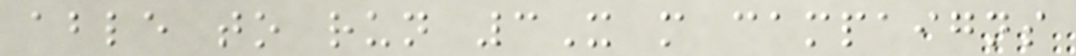able to run 3X more campaigns
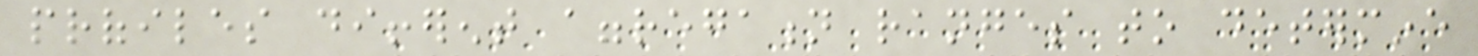profiles different aggregation ranges to determine
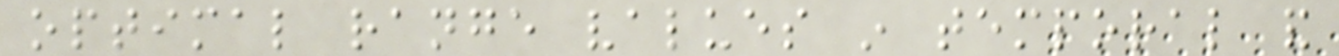optimal range values in temporal and
